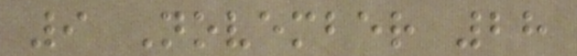9 November 28
